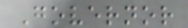Governor
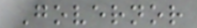Governor
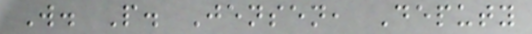W. P. Jensen, Deputy
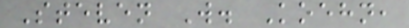Steven W. Koehn,
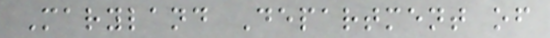Maryland Department of
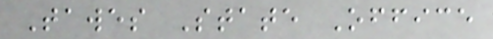Tawes State Office
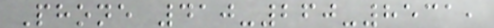Phone 410-260-8531,
